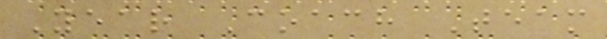Year Coach Team
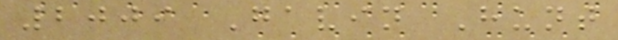2009 Gavin Hunt
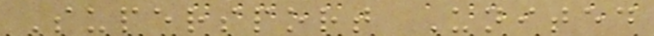Supersport United
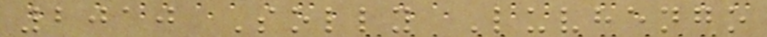2010 Solly Luvhengo
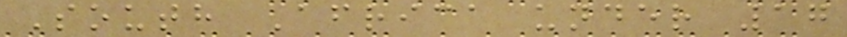South Africa under 17
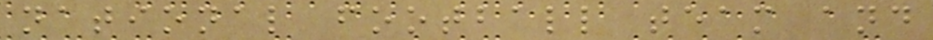national football team and
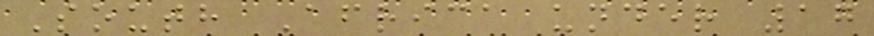South Africa under 17
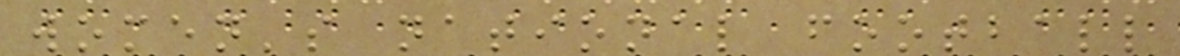women's national football
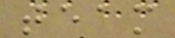team
